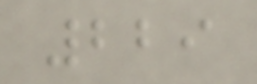229
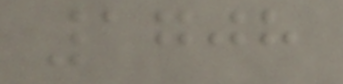1708
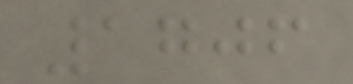1706
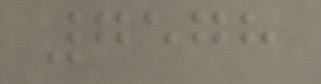7578
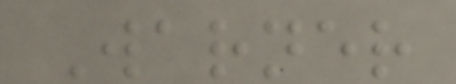Warner
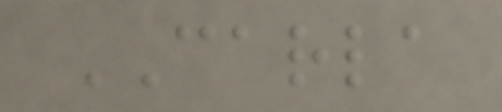CARLA
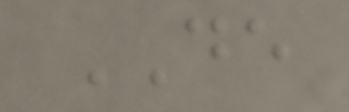DE
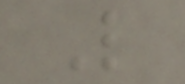L
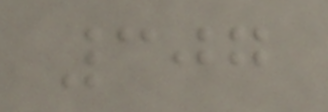307
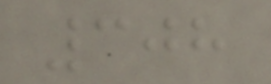308
